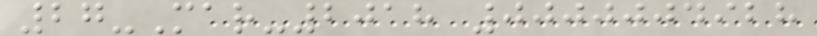27-Mar-2018 0000004928
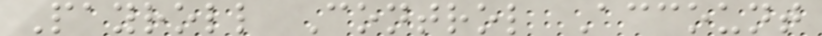Payroll Control Account
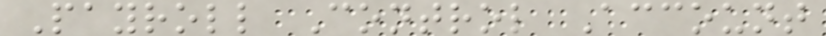Payroll Control Account
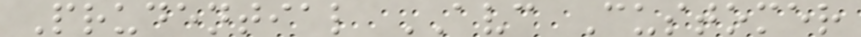Prudential AVC Customer
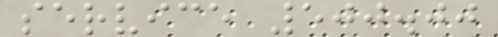service 500.00
